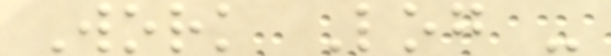Work Log -
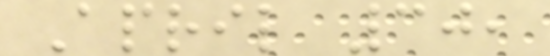April 30,
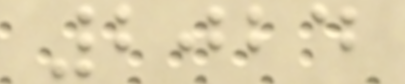2024
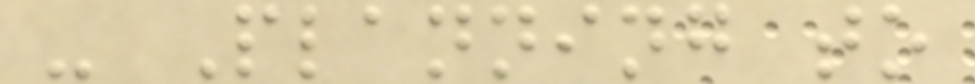- Planning to
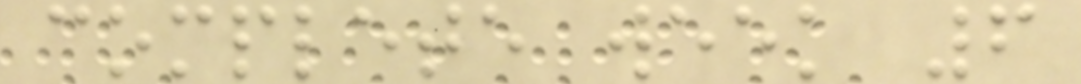complete week 6
